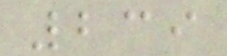239
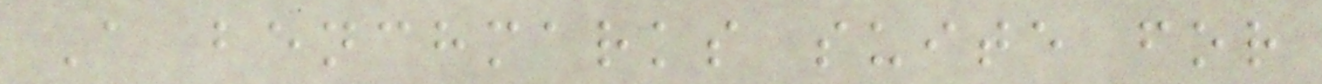A benchmarks suite for
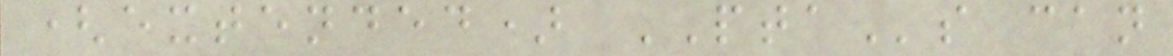(extended) PTAs can
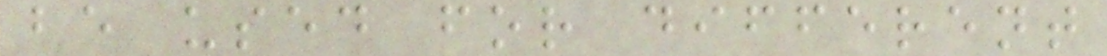be used for different
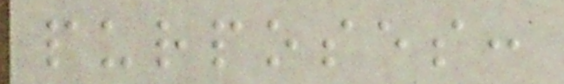purposes:
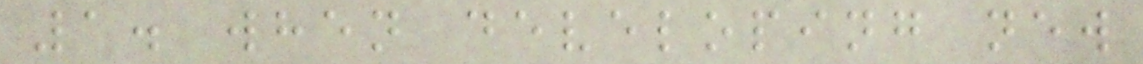1. when developing new
